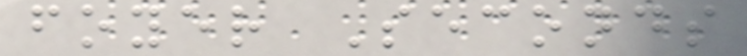foyer Seconds
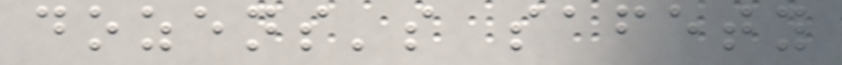dozens's safety
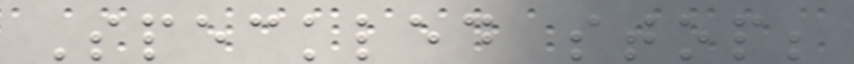Speckled stop;
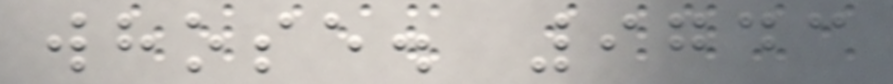whose. 9743
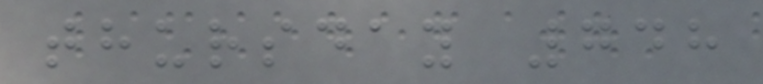thursday 748
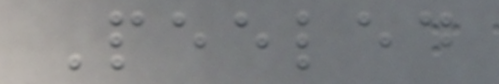Peeled
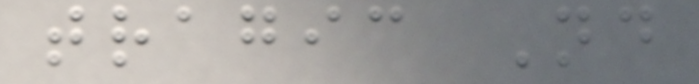tragic Nd
